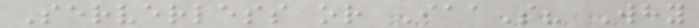Serverless or IaaS? Why
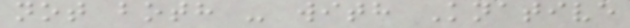not both - with Knative
